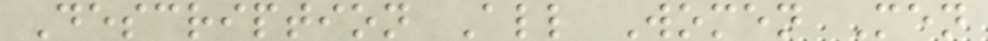Description All Women Men
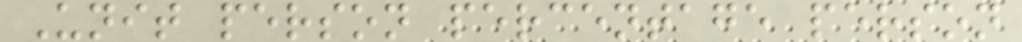Unit person percentage person
